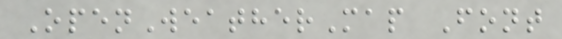OpenWeatherMap Font
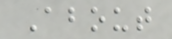About
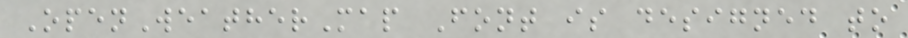OpenWeatherMap Font is designed to
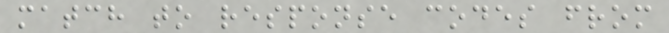match to response codes from
